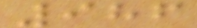986
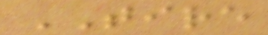TIRE
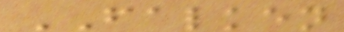FALKEN
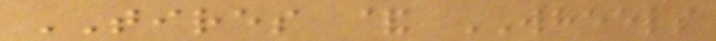TIRES & WHEELS
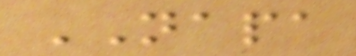NAPA
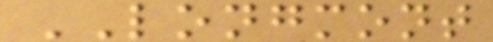LONGMONT
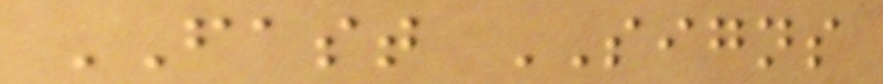FAST SIGNS
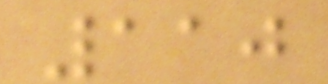110
